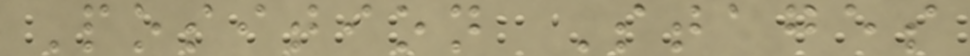Position Stages
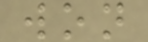won
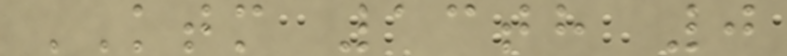KTM 13th 0
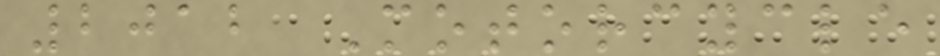2012 Motorcycle
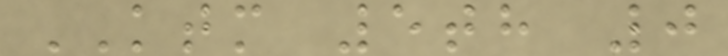KTM 5th 0
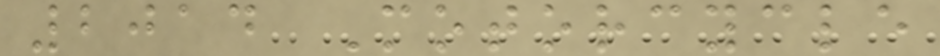2014 Motorcycle
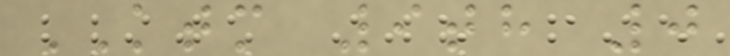KTM 9th 0
